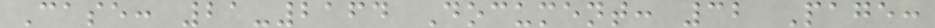Case: 21-2164 Document: 32 Page:
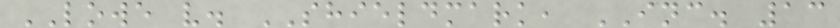LOWE v. SHIELDMARK, INC. 13
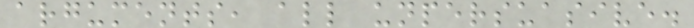arguments, all unpersuasive.
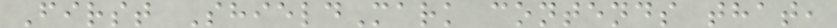First ShieldMark contends that,
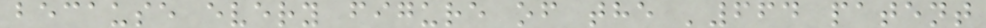because every figure of the '664 patent
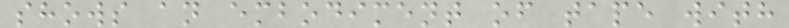shows an embodiment of tape with
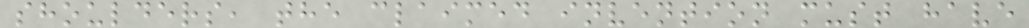shoulders, the claimed invention must have
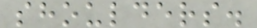shoulders.
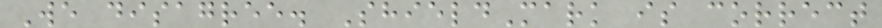We disagree. ShieldMark is correct
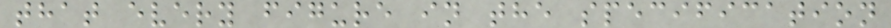that every figure in the specification
